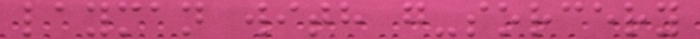layman with g-sorcery
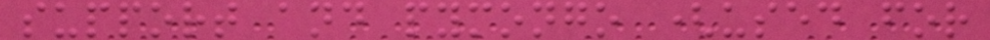support and pymongo (used for
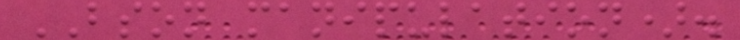BSON manipulation).
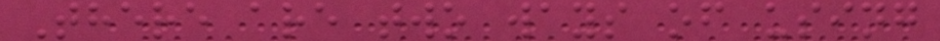There are two ways of using
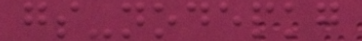gs-nodepkg
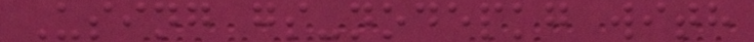Using gs-nodepkg with
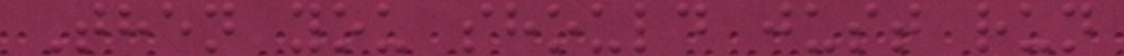Then you should just run
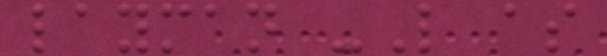layman -L as
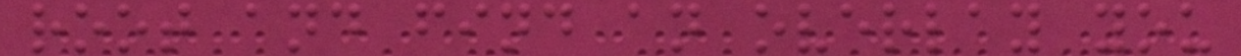root and find an overlay you
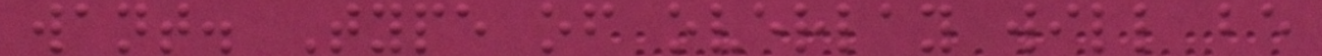want. Type of overlay will be
